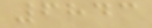6843
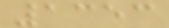1353
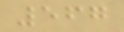567
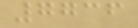7736
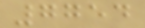7754
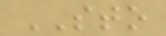STO
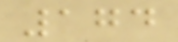174
